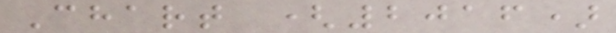Chart (2016)
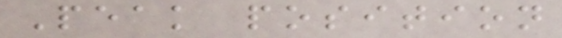Peak position
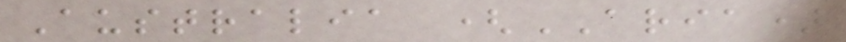Australia (ARIA)
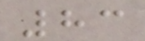83
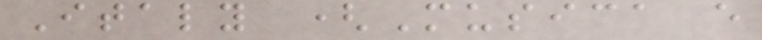Italy (Musica e
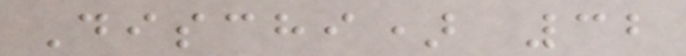Dischi) 32
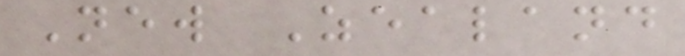New Zealand
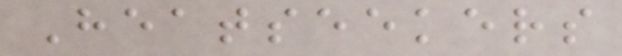Heatseekers
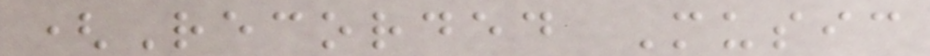(Recorded Music
